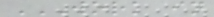WORK IN
